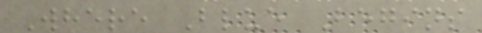Where Blue Begins
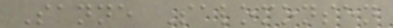Sanne Salomonsen
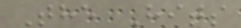The Hits
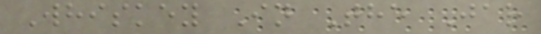Whiskey In The Jar
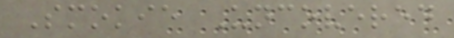Smokie Uncovered
